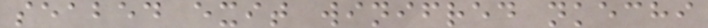seabed exit winifred nkechi
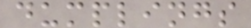dumplings
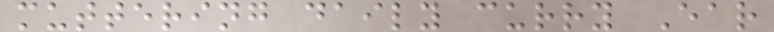muttering daily curry Ear
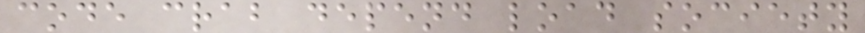code crab depend load society
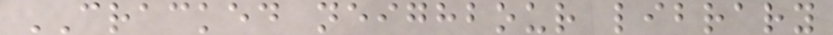CRACKED neighbour library
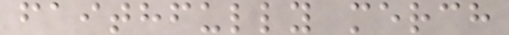faithfully merch
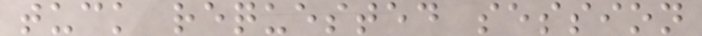tuck requested session
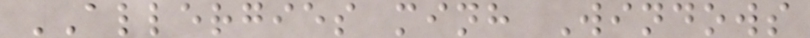ALLERGIES minh Windows
